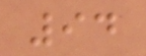94
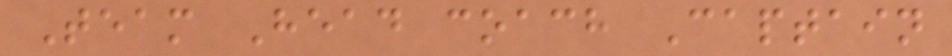Team Head coach Captain
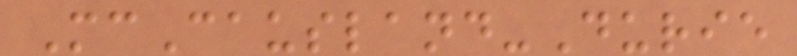McCausland-Durie
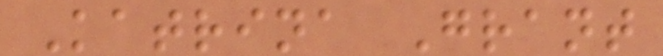Katrina Grant
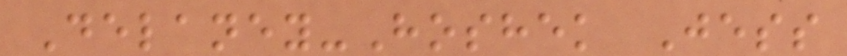Delaney-Hoshek Jess
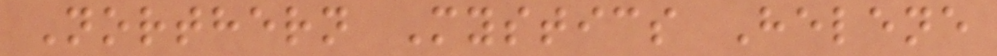Northern Mystics Helene
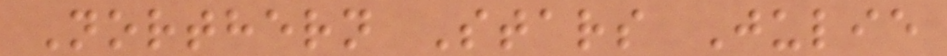Northern Stars Julie
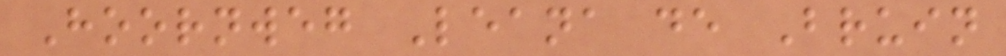Hoornweg Leana de Bruin
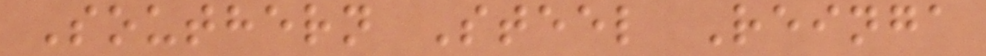Southern Steel Reinga
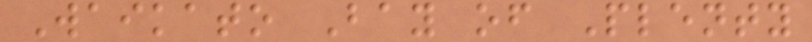Waikato Bay of Plenty
